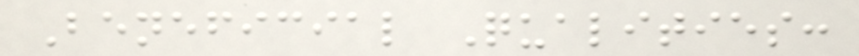Beneficial Qualities:
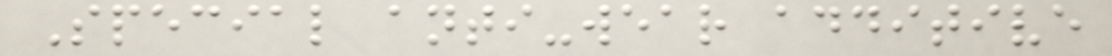Special anti-wear additive
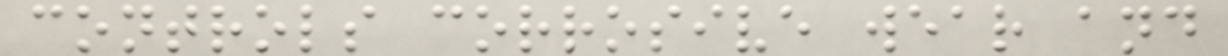controls corrosive wear and
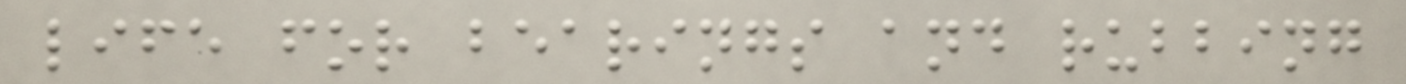life for bearings and rubbing
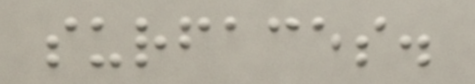surfaces.
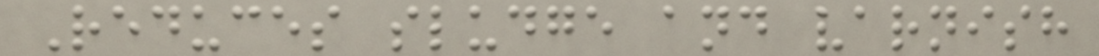Reduces sludge and varnish
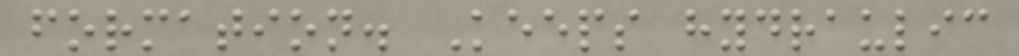formation. Keeps hydraulic
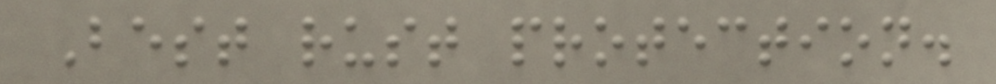Best rust protection.
